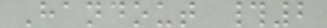Handout #2
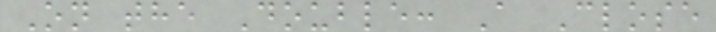On the Double: A Close
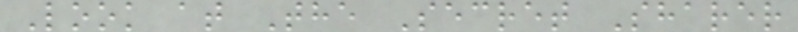Look at The Secret Sharer
